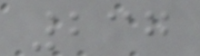237
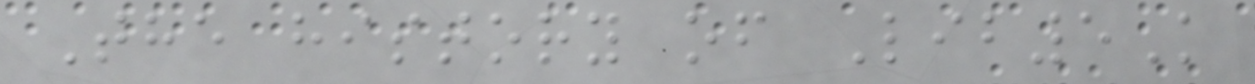The history of Lib5K
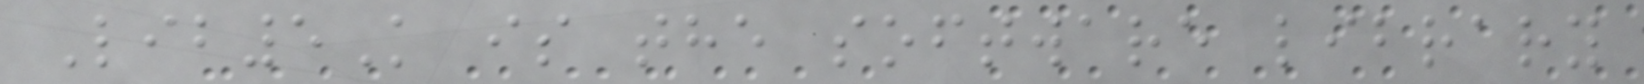Lib5K is the software library
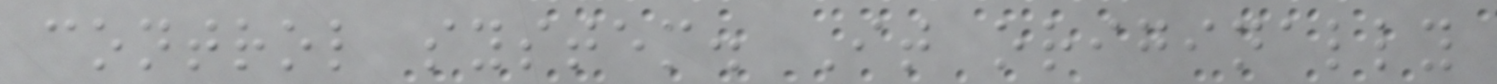control system. It originally
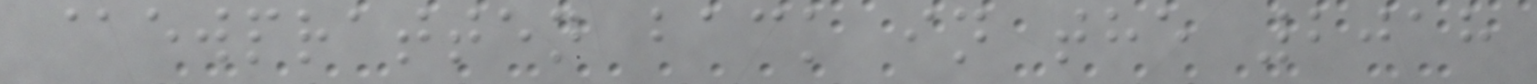@ewpratten back in the 2018
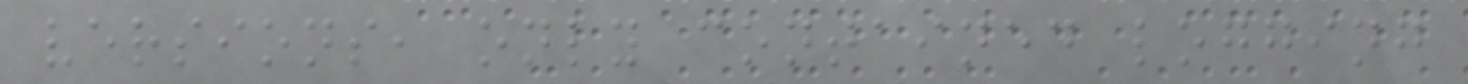versions, only contained logging
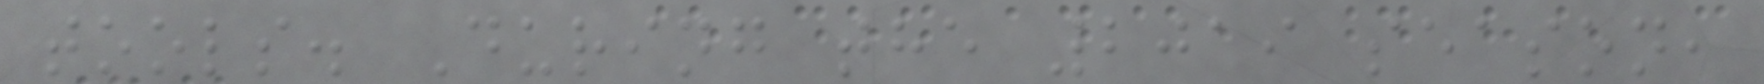tools. During the 2019 season,
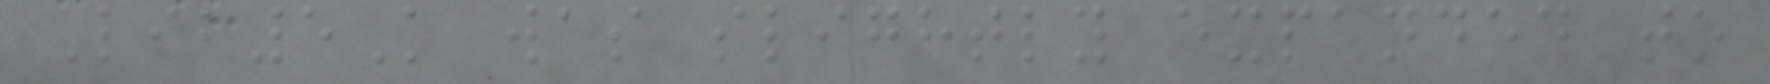Lib5K was slightly expanded to
